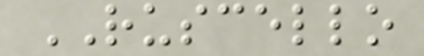RUSCELLO
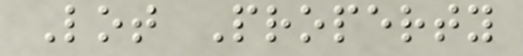Lot Property
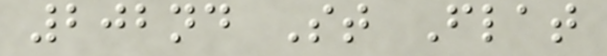202nd St Flat
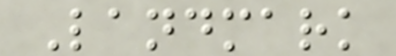Landmark
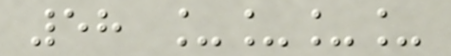58 ____
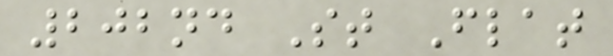202nd St Flat
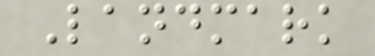Landmark
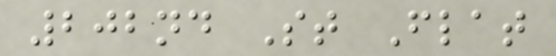202nd St Flat
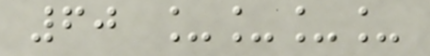60 ____
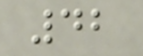42
